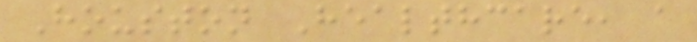Houston Healthcare, a
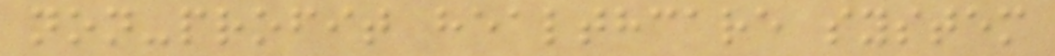non-profit healthcare system
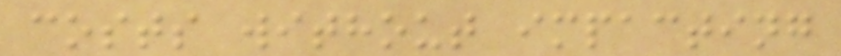costs without impacting
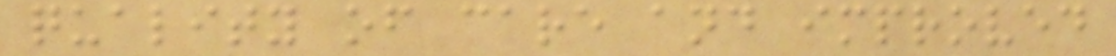quality of care and improved
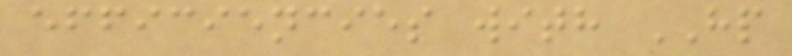efficiencies with HP
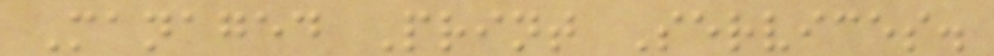Managed Print Services.
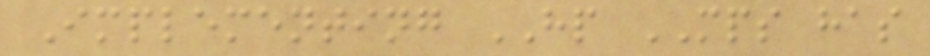Implementing HP MPS has
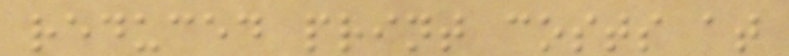reduced print costs at
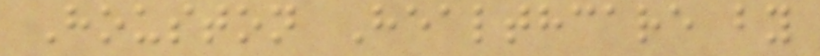Houston Healthcare by
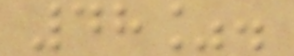48%.
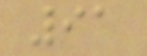91
